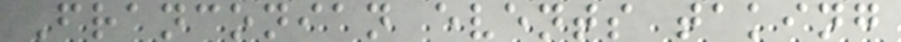Franconian events taking
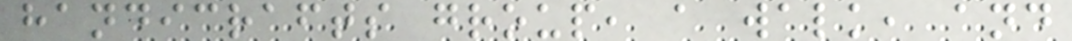handicrafts group, a walk, and
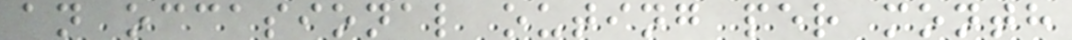an occasional outing per month
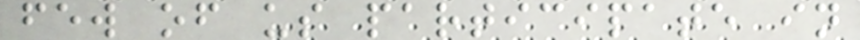few of us participate in
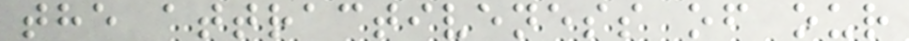the attractiveness of our
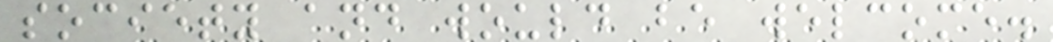society and would be welcome.
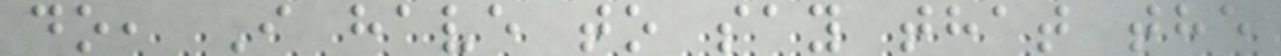do, I have to say that the
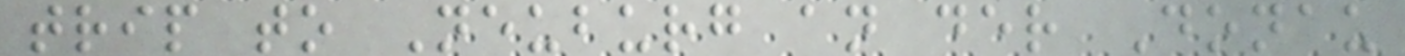trip to Neuburg an der Donau
